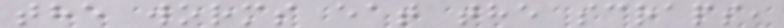the worms eat the scraps,
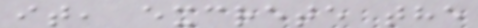it, excrete the
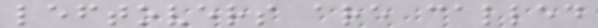leftovers are called
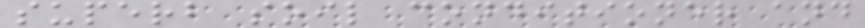superb soil conditioner and
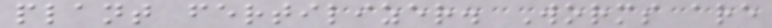plant fertilizer. Worms are
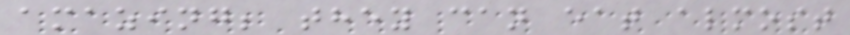amazing; they can eat almost
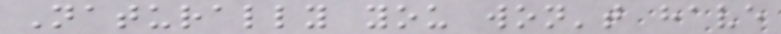Naturally you won't have
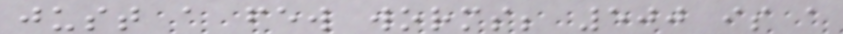just a few worms; 500 is a
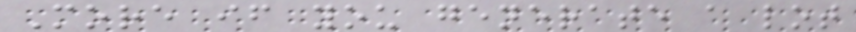More if you generate a lot
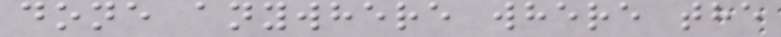done anywhere where the
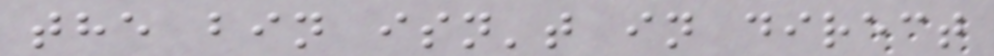the bin isn't in direct
